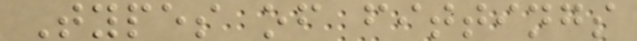Types of fittings
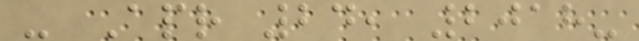- Apr 24, 2018-
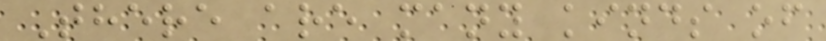There are many kinds of
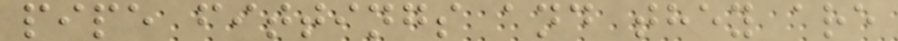pipe fittings and they are
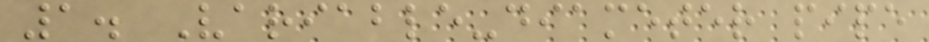1. Variable-diameter pipe
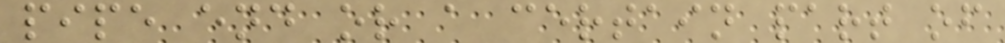pipe end or a certain part of
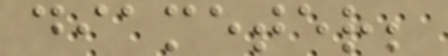diameter;
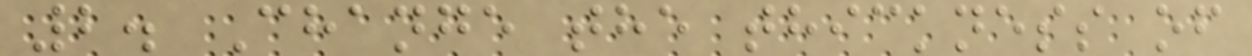2. Change the thickness of
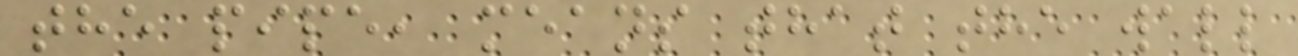the pipe, means that the wall
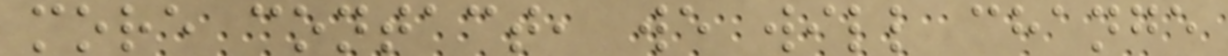more contact, we will change
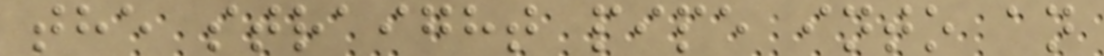the straight pipe into an
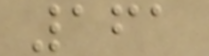161
